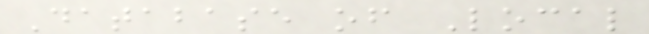Database of Local
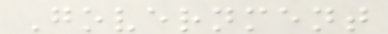Government
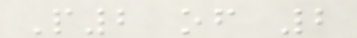P2 of 2
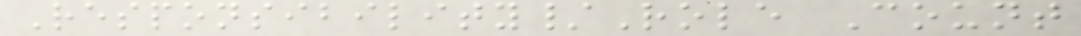Responsibility/Role Count
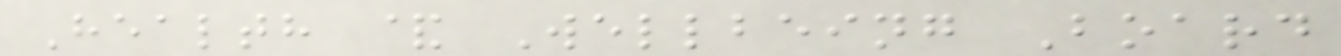Health & Wellbeing Board
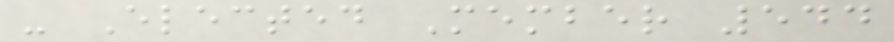- Elected Member 544
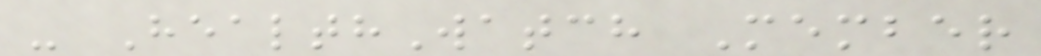- HealthWatch Member
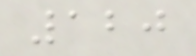120
